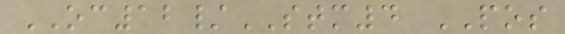OC12/STM4 POS
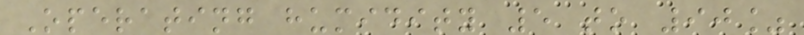Operating humidity 5 to 90%
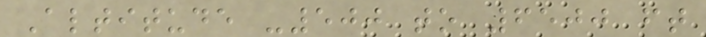Altitude -500 to 6500 ft
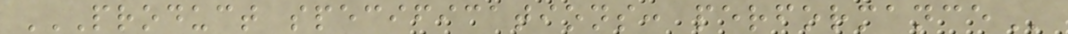PRODUCT SPECIFICATIONS: PERFORMANCE
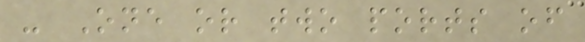- One or two ports of
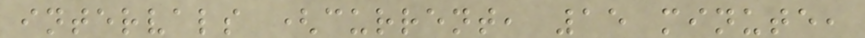intervals (current, 15 minute,
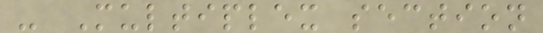- Multiplex section
